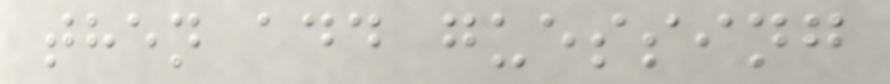then add guessing
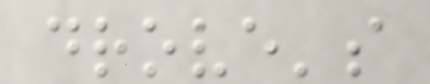drove's
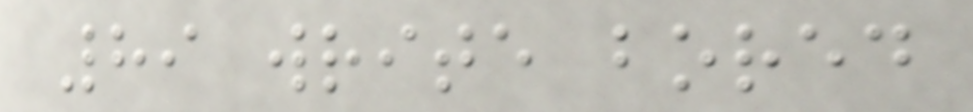89 write bored
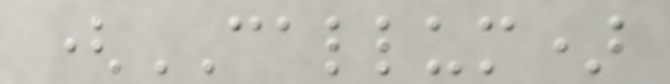(CALLUM)
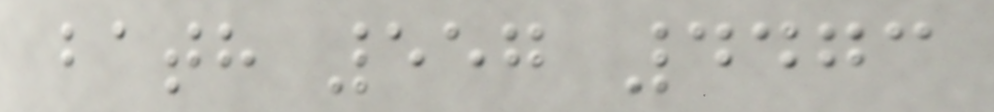bath 557 4473
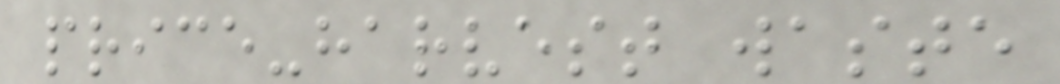price-harvest waste
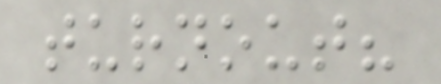turnout?
